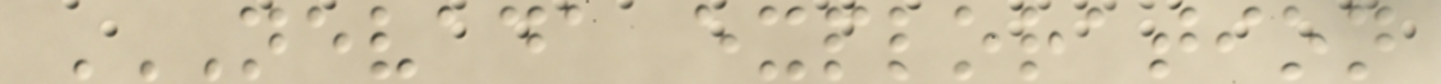NEVADA EXPLORATION
